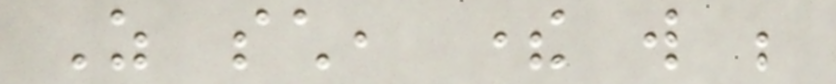As such, there will be
